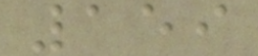159
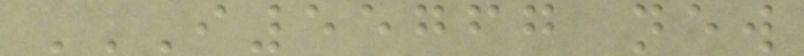I55767 NEW
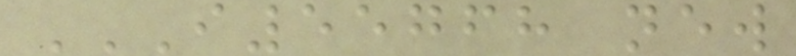I55768 NEW
